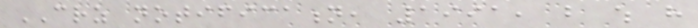CRZ notification, 1991, but which have
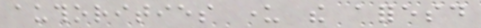authorities under the aforesaid
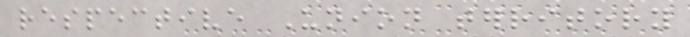respective Union territory
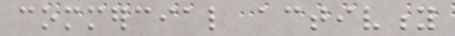commercial activity
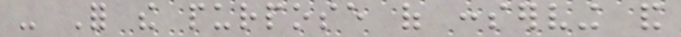- For the purpose of conserving and
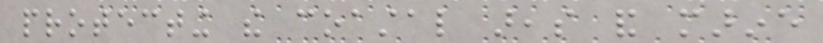protecting the coastal areas and marine
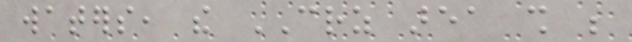waters, the CRZ area shall be
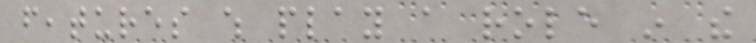features which play a role in the
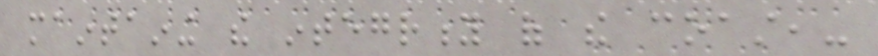maintaining the integrity of the coast,-
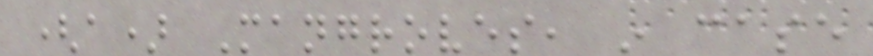(a) Mangroves, in case
